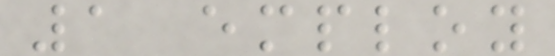1 employ
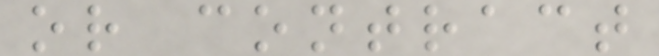or contract
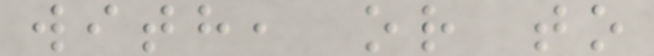with, or to
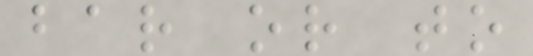bar or to
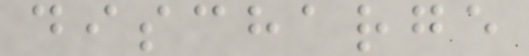discharge
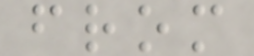from
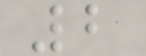2
